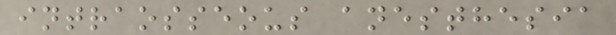intraosseous anesthesia
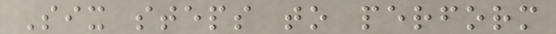Six steps to perform
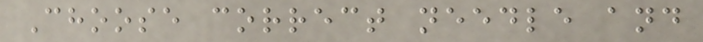Choose correct needle and
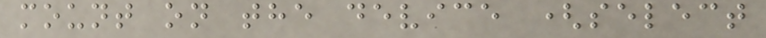mount on the device (select
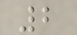2
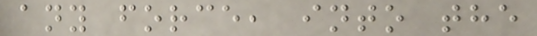any force, into the
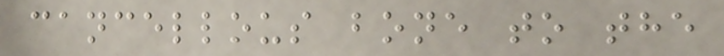cancellous bone to the
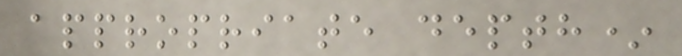appropriate depth*
